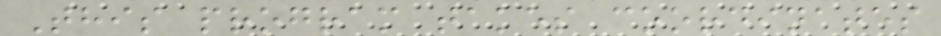This program takes coordinates
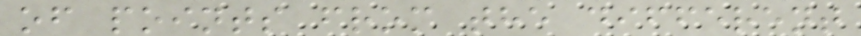of points from the different
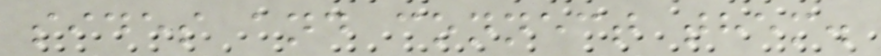sides and connect them.
